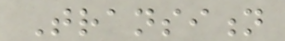Transition
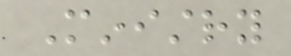Ministry
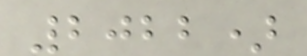2022)
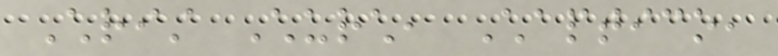Christ Church, Chaptico,
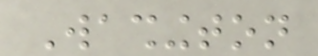Washington
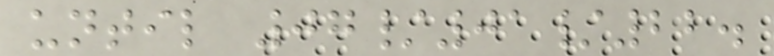until 07/01/22.
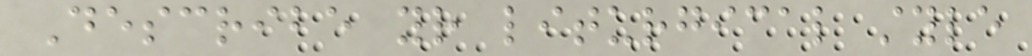Describe your liturgical style
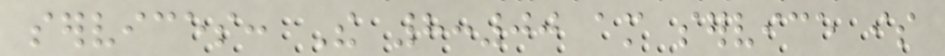services: The 8:00 am service is
